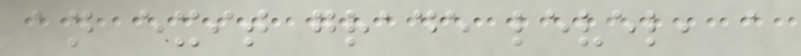an exit grade level, a
